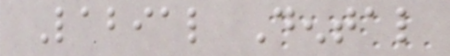Labial Dental
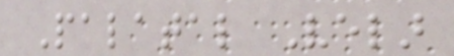Palatal Velar
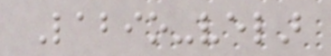Labio-velar
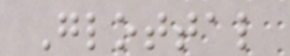Glottal
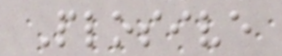Plosive
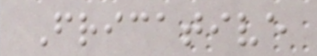Fricative
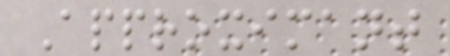Approximant
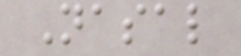Nasal
